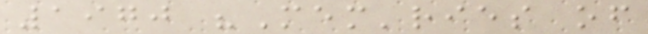1970 "Mem'ries of
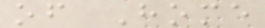of Home
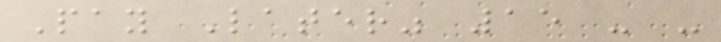Pay Later" 15 - -
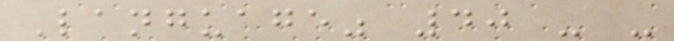Language" 40 - -
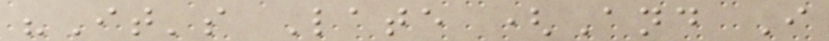"It's Late (And I
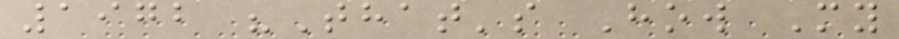1972 "That's How My
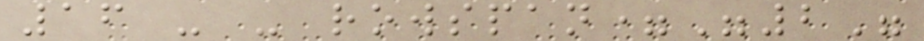16 - - rowspan="2"
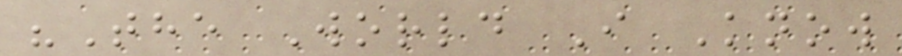"The World I Know
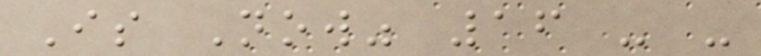Is Now" 16 - -
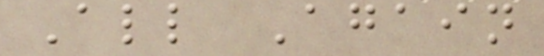All Again
